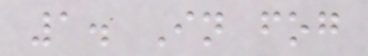1. In fog
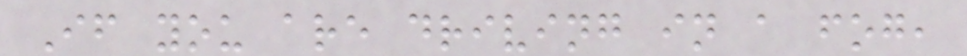If you are driving in a fog,
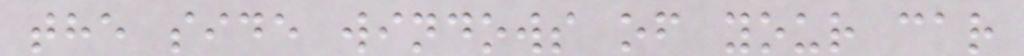the side windows of your car
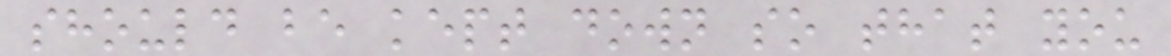should be kept down so that you
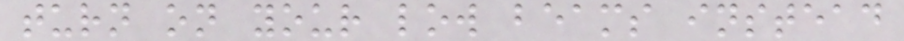turn on your low beams instead
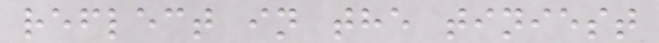reflect in the tiniest
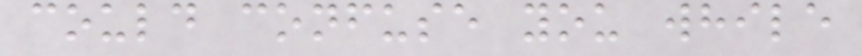could confuse you while
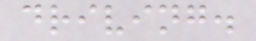driving.
